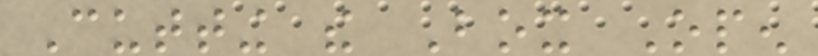Cutting the Box Open
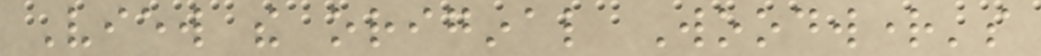View the original Woodwright's
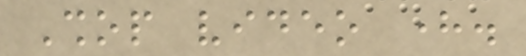Shop video here.
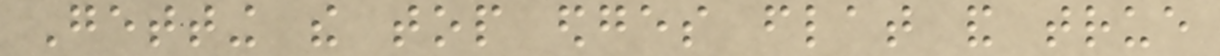Getting the top edges flat and true
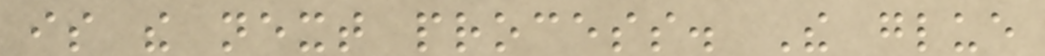is the next process. The glue
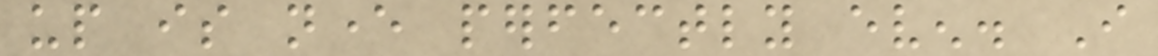up is never perfectly even. I
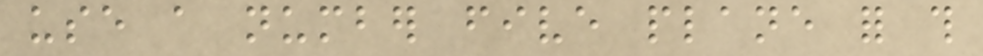use a number five plane for this
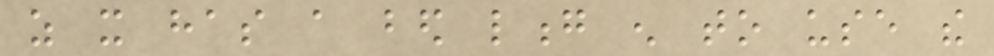as it has a bed long enough to use the
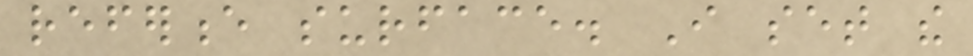reference surface. I set the
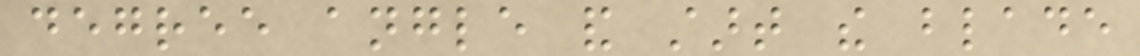degree angle and start the blade
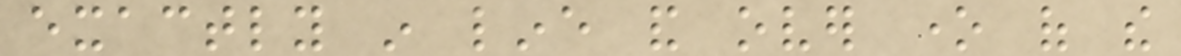exactly in line and over one of the
